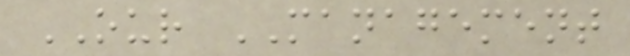OUR MANAGEMENT
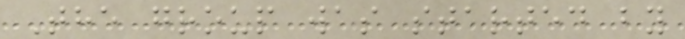The group was started by
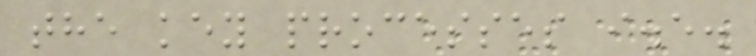the key processes i.e.
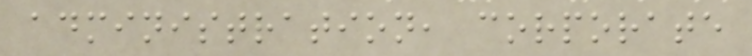administration, corporate
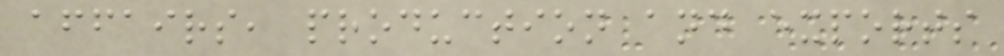affairs, production and exports
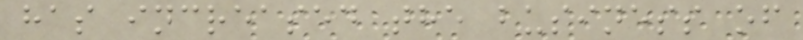has increased the business of
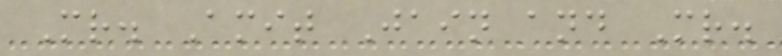Mr. Amit Jain and Mr.
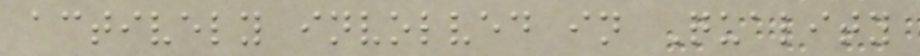actively involved in Quality
